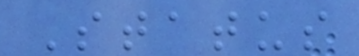Status
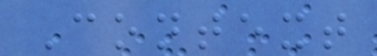Context
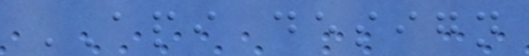API design
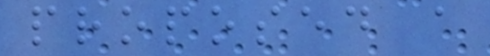proposed a
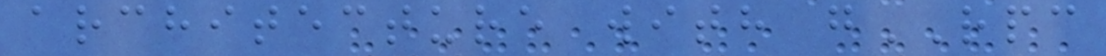architecture with gRPC
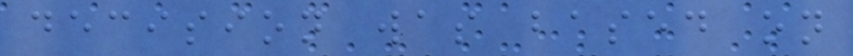decision was based on
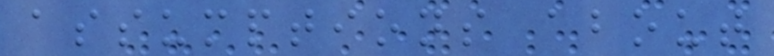assumptions about
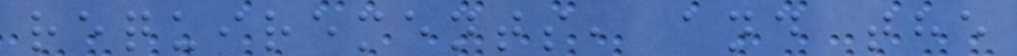requirements, and the
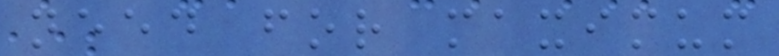need for maximum
